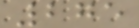275
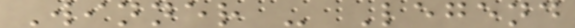Winner - Legend
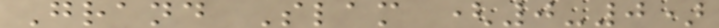Grand Slam (0-0)
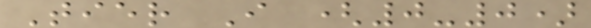Tier I (0-0)
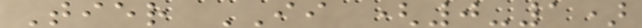Tier II (0-1)
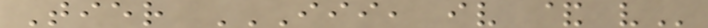Tier III, IV & V
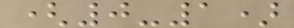(0-1)
